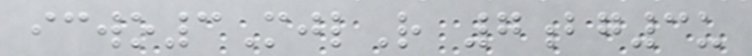icwo3MjlR 7bg3u
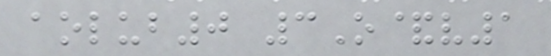aolub0 3O&v1
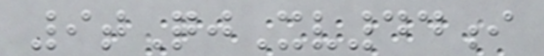9tQjXv44i
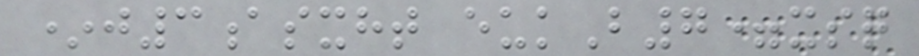*j3asxht eukB7=xsq
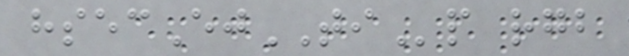hsecEjTIp rgb
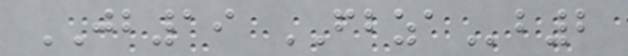JB19 FBZAb2
